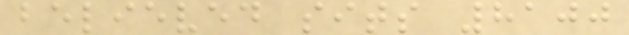believed sits 8100
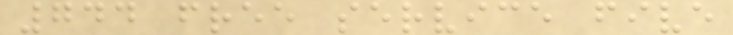744 free service five
